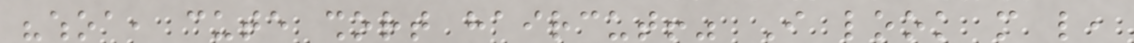"whoa, cute short haircut!" I look more like,
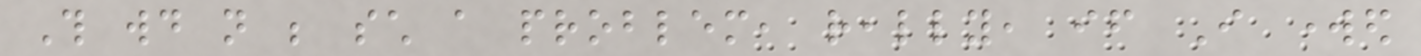This would not be such a problem, really, if I worked
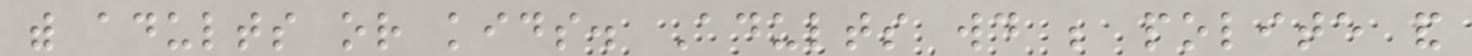with adults or kids. Adults would be polite and
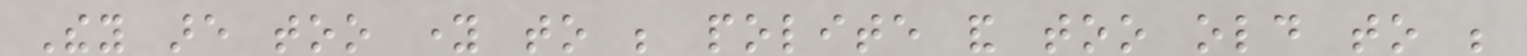They are too young to be polite and too old to be
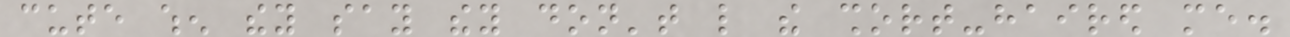cute when they say they don't like the short-haired me.
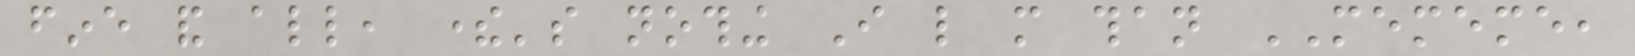fine and all, there's nothing I like more than MEMEME,
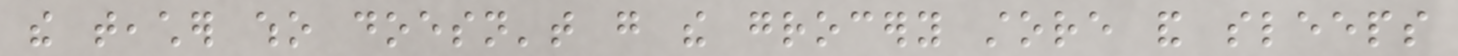the teacher who doesn't go the grocery store and sleeps
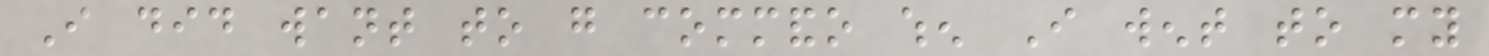I did want to go commando when I went to my
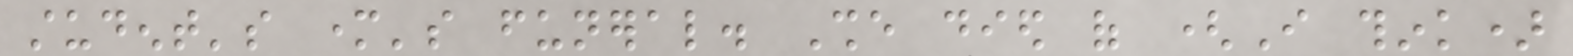student's mother's funeral. She died of (I think)
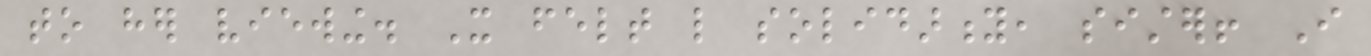to her viewing. It felt like solidarity, sister! I
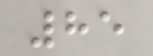85
